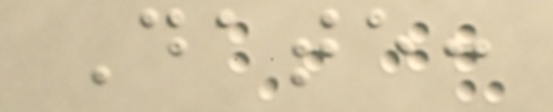Date:
